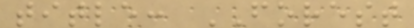title: FOREST
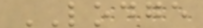LODGE
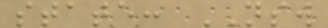state: NSW
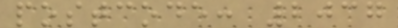postcode: 2037
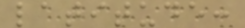latitude:
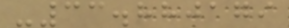-33.880179
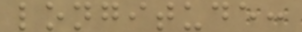longitude:
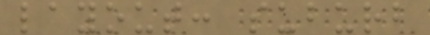layout: suburb
